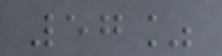57%
